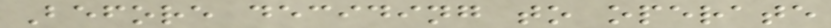Before deciding to operate
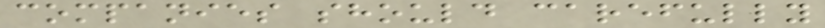companies should carefully
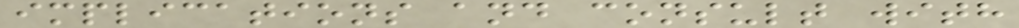implications and consult with
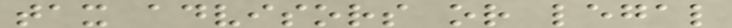tax advisors or legal
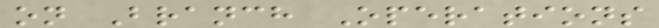on Branch Operations
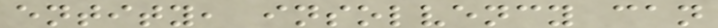entity, insolvency can
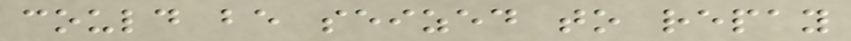could be seized to repay
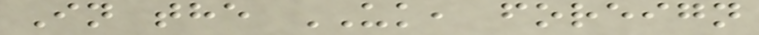In the UK, foreign
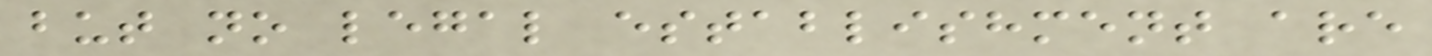but no legal establishment are
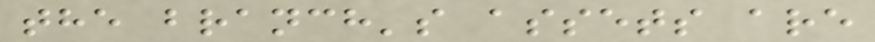the branch's assets are
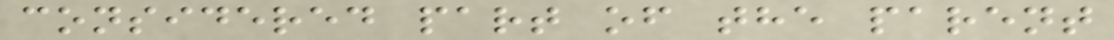considered part of the parent
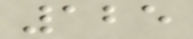125
